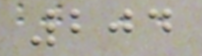204
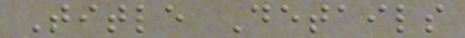Title Details
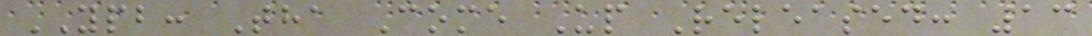YPB: Tha Come Up Released: 13
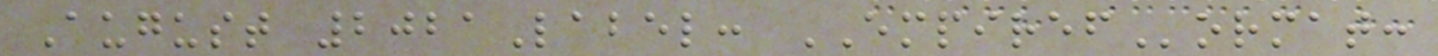August 2021Label: EMPIREFormat:
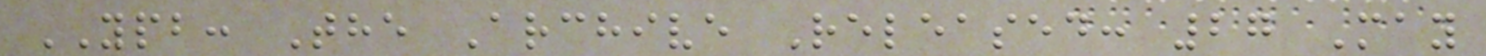YPB: The Archive Released: 27 May
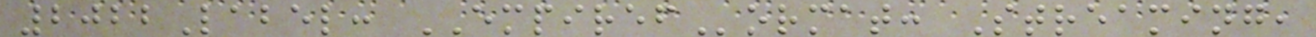2022Label: EMPIREFormat: Streaming,
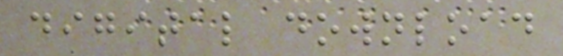digital download
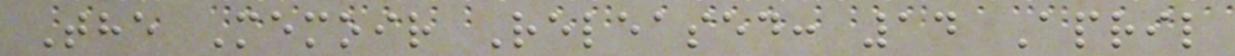The Memoir Released: 14 April
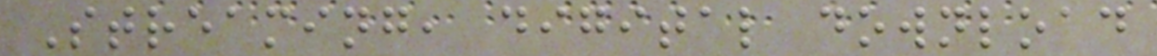Streaming, digital download
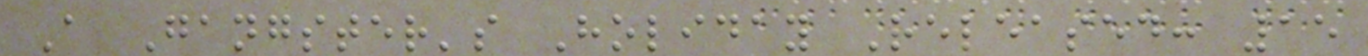A Gangster's Holiday Released: 15
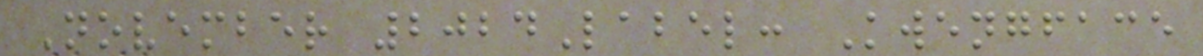November 2024Label: Kwengface
